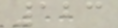123
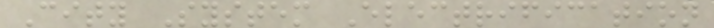City System Electrification
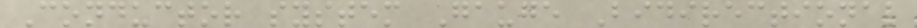Conductor system Gauge Bidirectional
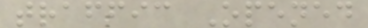traffic Opened
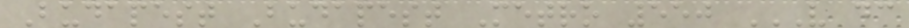Budapest Budapest Metro 550 V DC
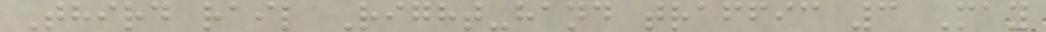Third rail Right-hand traffic 3 May
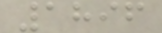1896
